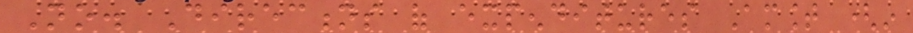No. Directions of expenditures Amount (in
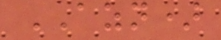AZN)
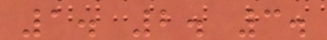1. 2. 3.
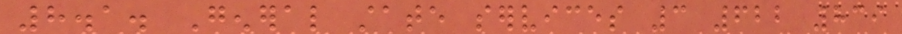8.1. General state services 3 622 839
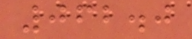062.0
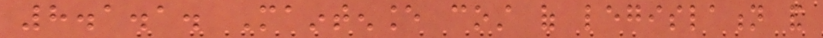8.1.1. Maintenance cost of legislation and
